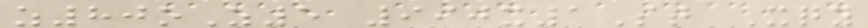z80oZ5 990x1St Xqy
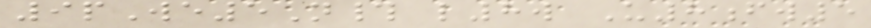9pWe5N# l8w U8fw5
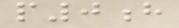p0h
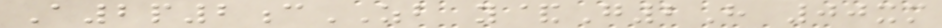A2p2cZB y&G2H 00xm
